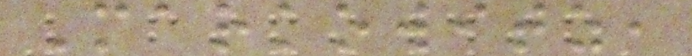Markowitz,
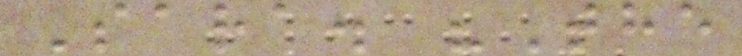Sara. "The
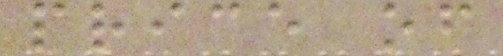price of
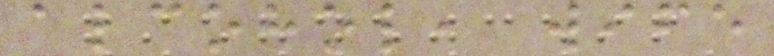alcohol, wife
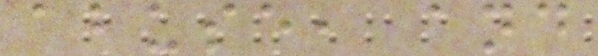abuse, and
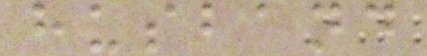husband
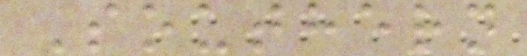Southern
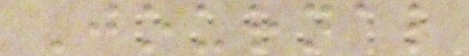Journal
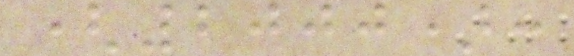(2000):
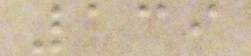139
